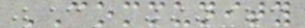COMMUNITY
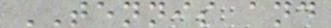TENNIS and
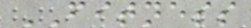FITNESS
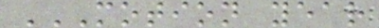MOTION YEAR
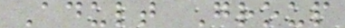Adult Group
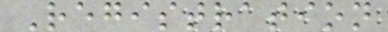Registration
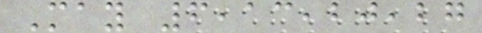May 6,13,20,27
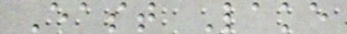East Lake
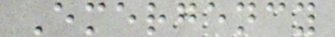Emergency
